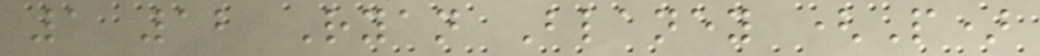1 12 Ryan Blaney (P)
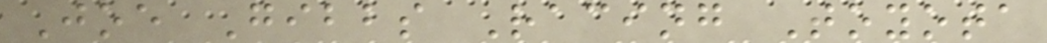Joe Gibbs Racing Toyota
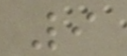9
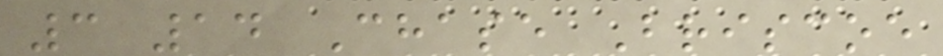3 14 Chase Briscoe
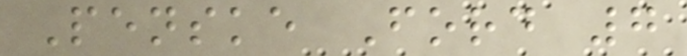Penske Ford 7
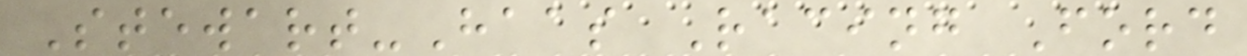Stewart-Haas Racing Ford
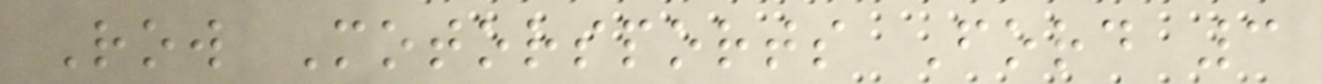Row Motorsports Ford 3
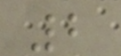2
